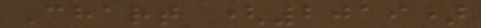Chart (2019)
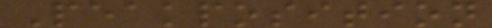Peakposition
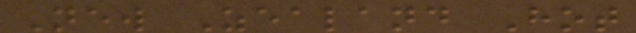New Zealand Hot
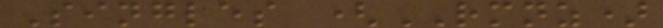Singles (RMNZ)
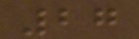27
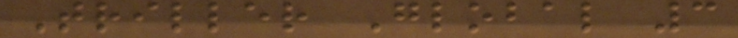Triller Global 3
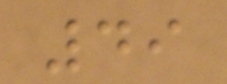49
